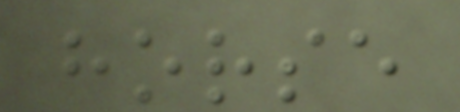horse
